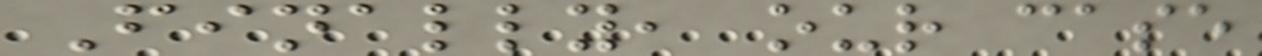Finally, our case
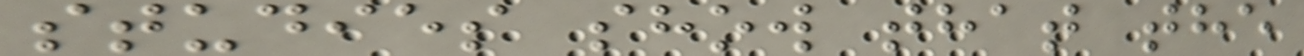studies show that the
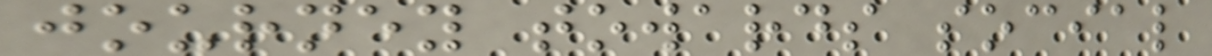journey towards social
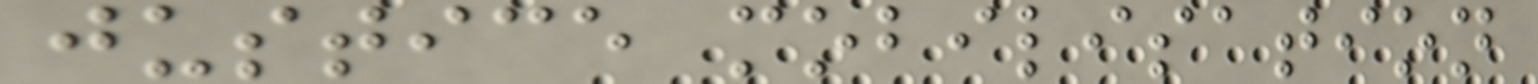justice mobilisation
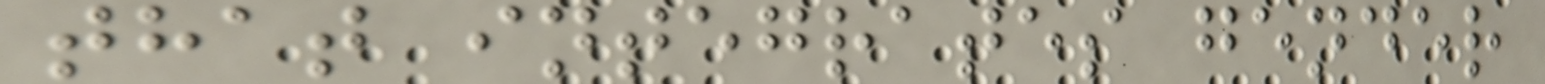that integrates gender
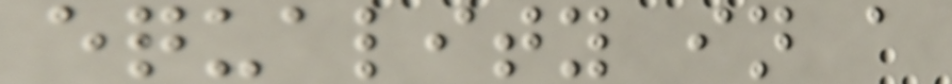equality in a
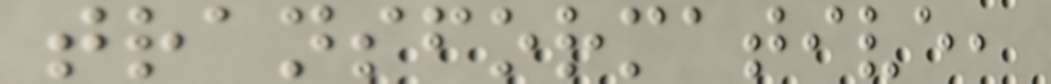transformative,
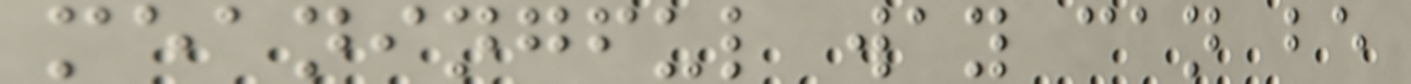meaningful way can be
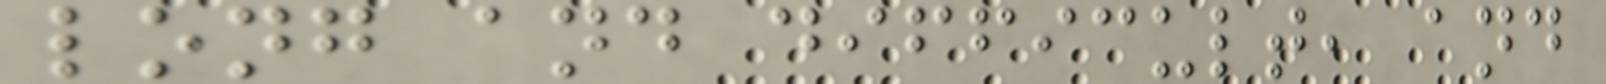long and difficult, and
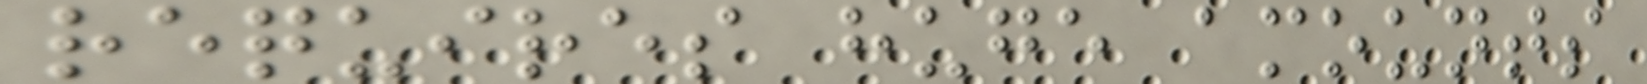requires huge amounts
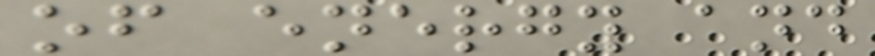of energy and
